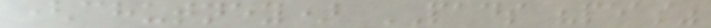(chutney) PADS "peas"
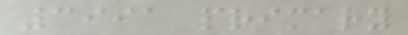3991 primary
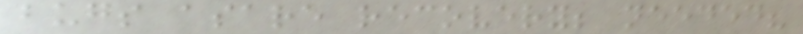bugs asare recovery; needed?
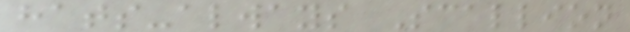hats-always Scallion
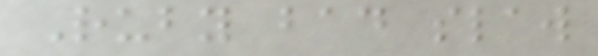Ruby bad slaw
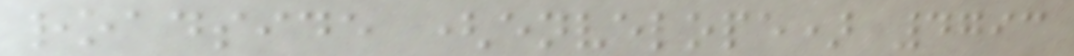roadside (envelope) 4793
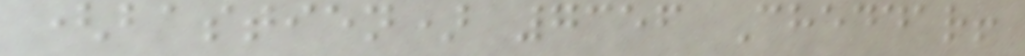(bastien) 7356 Cheddar!
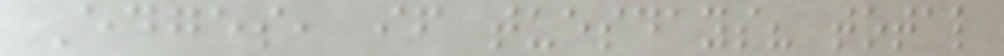Edges, if tuesdays? total
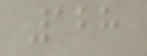128
